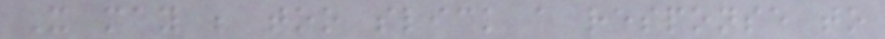It may be too slick a response to
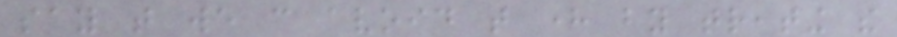say that we can avoid that here by treating the
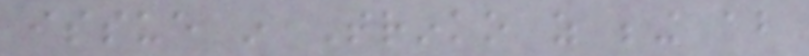issue in Trinko as being about
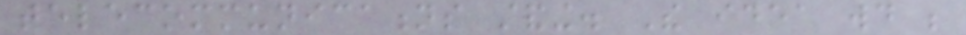telecommunications standing. The idea would be
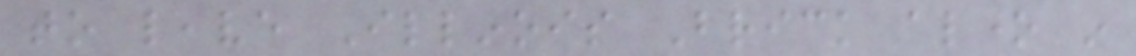to leave Illinois Brick alone in
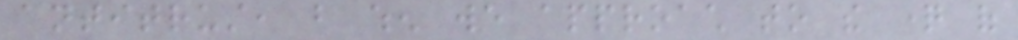antitrust, but when we approach to the question of
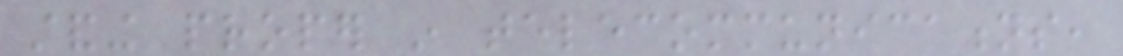standing proper in telecommunications,
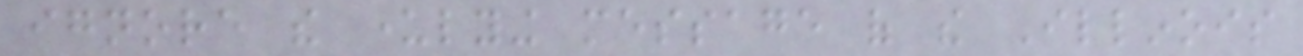ignore the underlying message of the Illinois
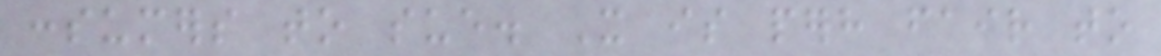consumers to sue. It is perhaps fair to
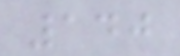140
